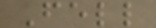Fell
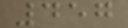457
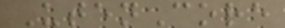UtenCore
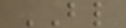BL
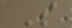S
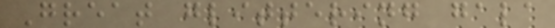Great glittering gala
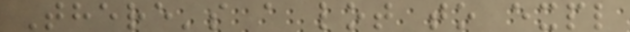There's a lot to expl
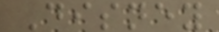Disney
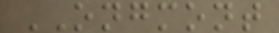ONGMONT
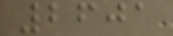2601
